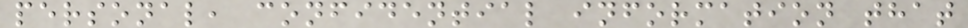personal, confidential information that
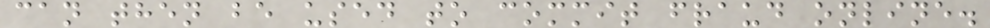can then be used to commit fraud online.
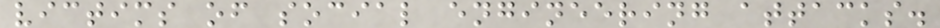victims of social engineering attacks.
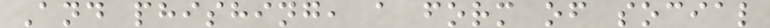And phishing, a form of social
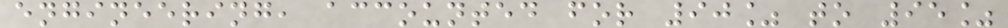engineering, accounted for 90% to 95%
